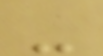-
